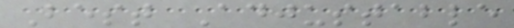Best Adjustable
